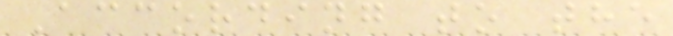According to the
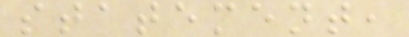statement,
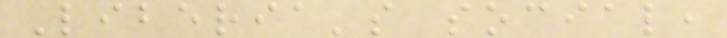Liberia's social,
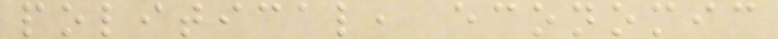political, economic
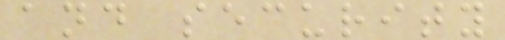and security
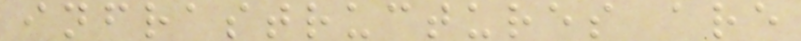infrastructures are
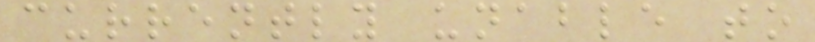currently unable to
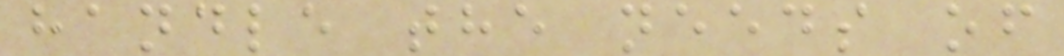handle the needs of
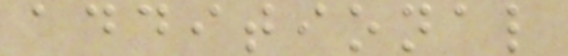additional
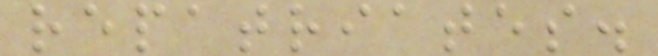repatriates.
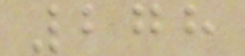278
